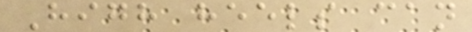High heels can
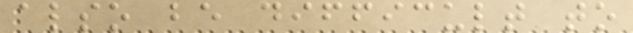also be difficult to
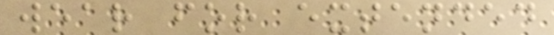wear for extended
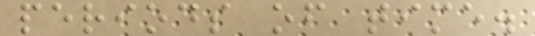periods of time.
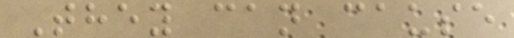They can cause
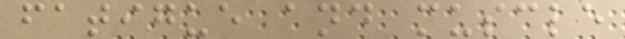fatigue and muscle
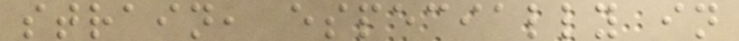strain, especially in
